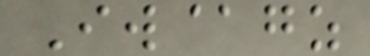Iw@gz
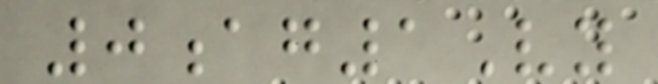0ag1Vy
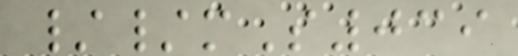//mS039
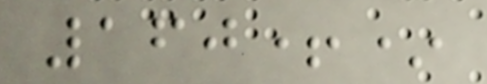160+*
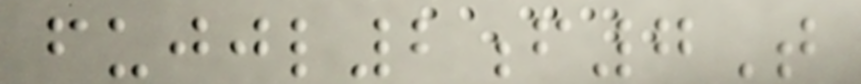fujjl2f7T
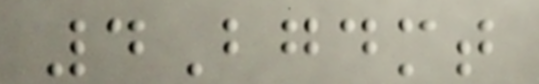4Bgdmt
